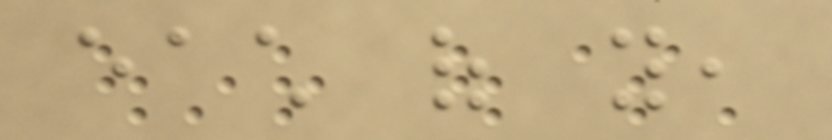each of you,
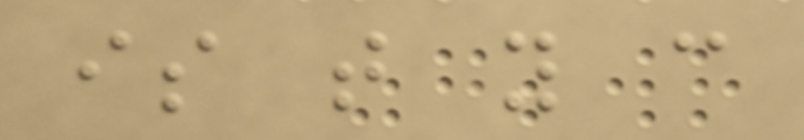is that you can
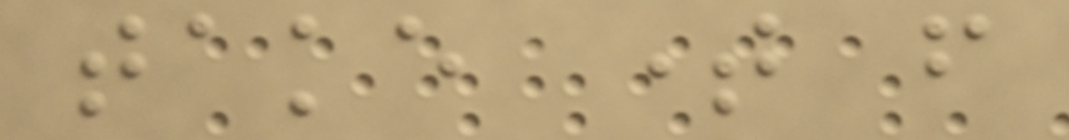take time from
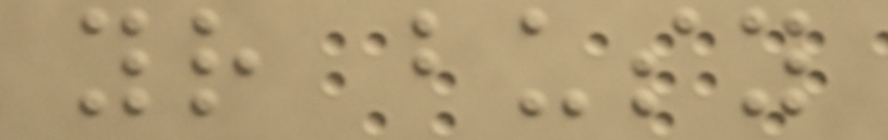your busy
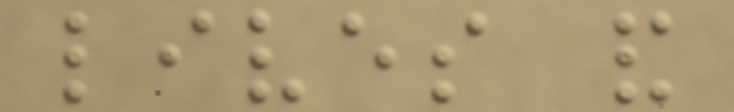lives and
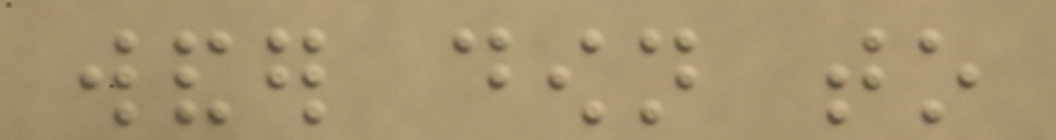wander down to
